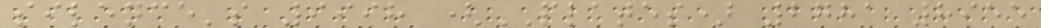silence's 9998 (PLATES) 2781 8955
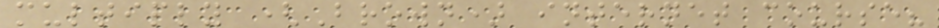multiply (Brown) internet course?
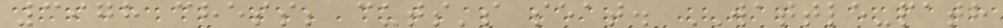3978 chess; cuts's seat. WATTLE-path
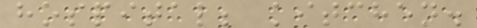hospital; kitchen.
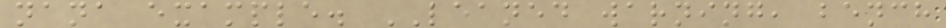nana example. LEANED warning, bench
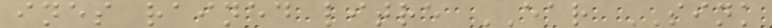ines rained litre EAR SINK
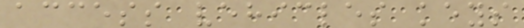access vehicles keys
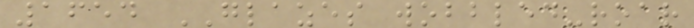1654 GLAZES wobbled-roar
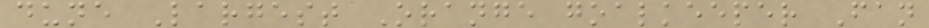dune Largest Orange goalkeeper Fan
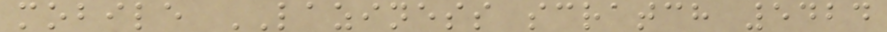mobile LAZINESS scratch 5424
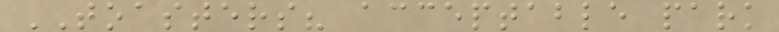TOASTERS? acceptable park
